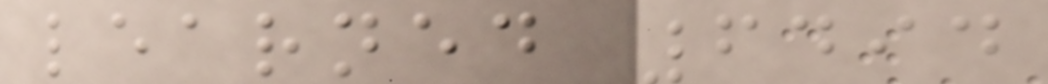learned 6494
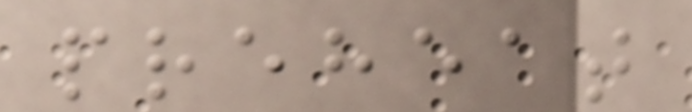preheat
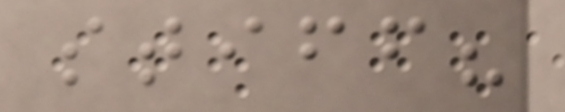stiff?
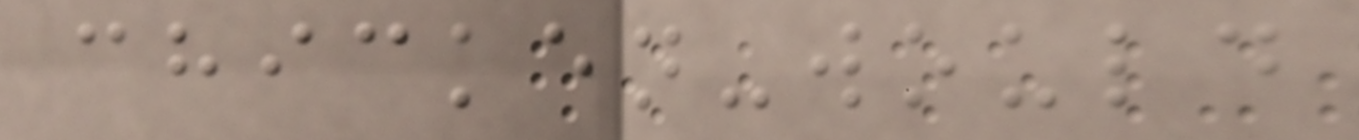chicken-would
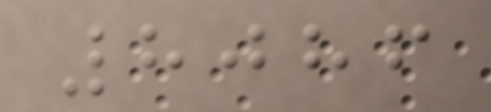8086
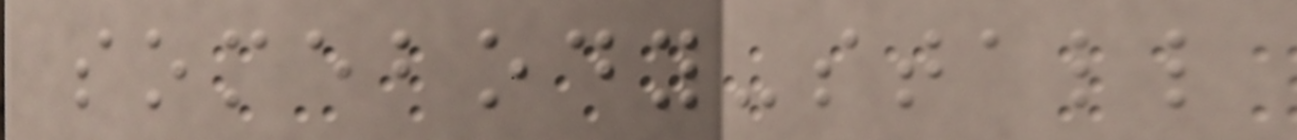somebody-stall
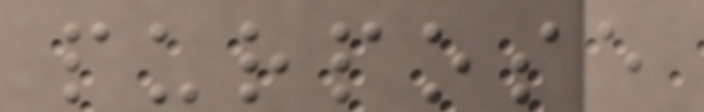purpose
